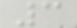3
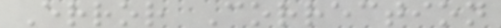Error Correction
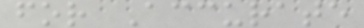for Accurate
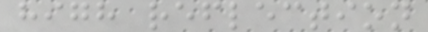high reflection
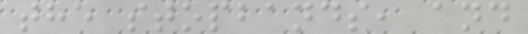the stopbands, and
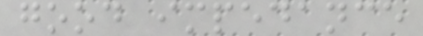good impedance
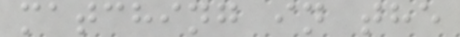matching in the
